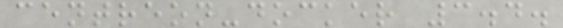centreon-docker 3.4.
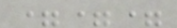===
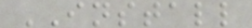INSTALL
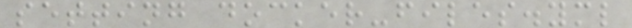setting docker-files.yml
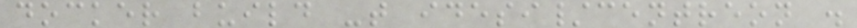docker build -t idesi/centreon .
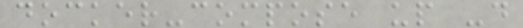docker-compose up -d
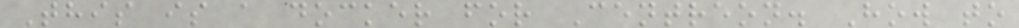This is a docker for Centreon. How to
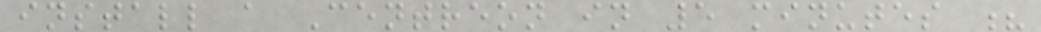install a Centreon in 5 minutes ?
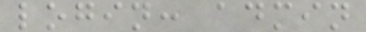login: admin
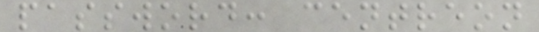password: centreon
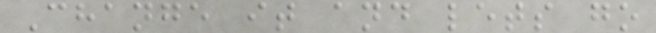Change it and lets go
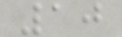10
